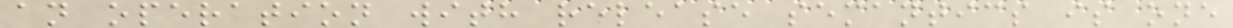an operation with release semantics is one
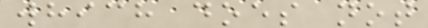which does not
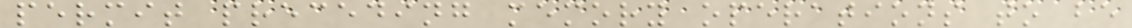permit preceding memory operations to be
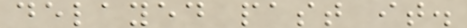delayed past it.
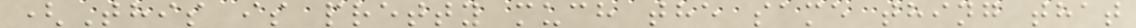(This is pretty much the same thing that
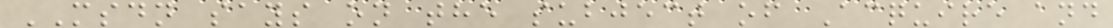MSDN says on the subject of Acquire and
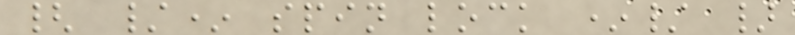{ /* spin lock */ }
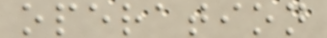operation
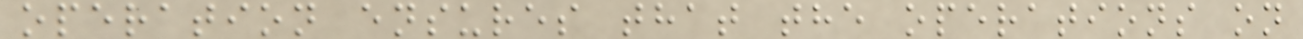operation ensures that the operations on
